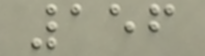156
